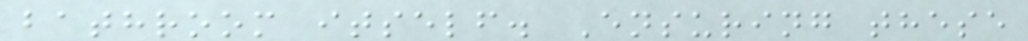bathroom itself. Ensuring these
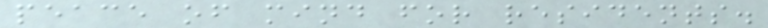peace of mind for residents.
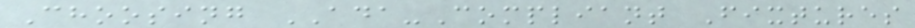Choosing ADA-Compliant Fixtures
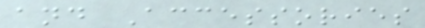and Accessories
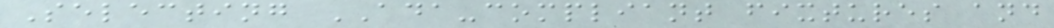Selecting ADA-compliant fixtures and
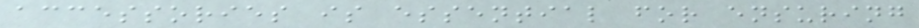accessories is essential for ensuring
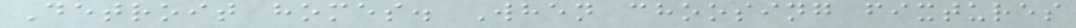Detroit homes. When choosing fixtures
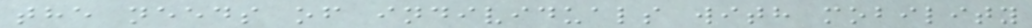the needs of individuals with mobility
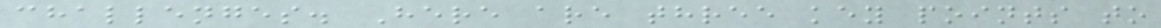challenges. Here are three key points to
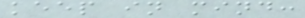keep in mind:
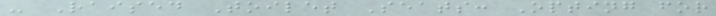- Raised Toilet Seats: Opting for
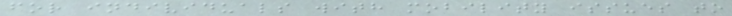for individuals with mobility issues to
